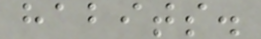habits.
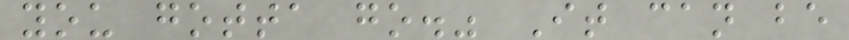you gotta go." It can be
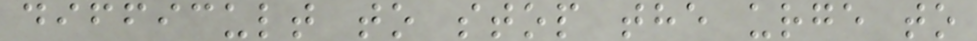difficult to stop the urge to
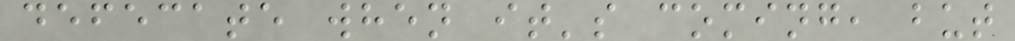defecate when it's coming, but
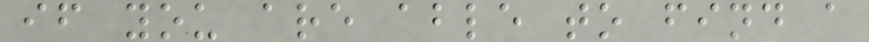if you are able to find a
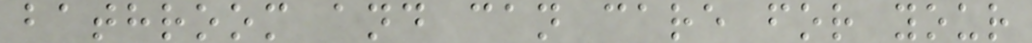bathroom and can care for your
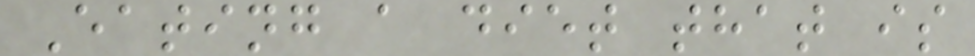Eating a diet that is
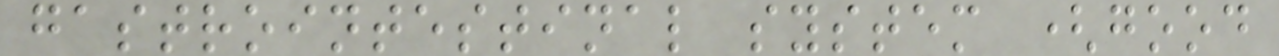gastrointestinal system (good
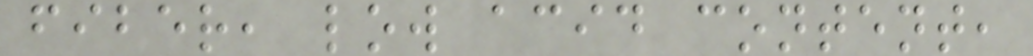fiber, low acid content,
